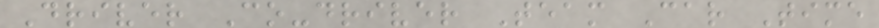Driver Co-driver Team Car Time
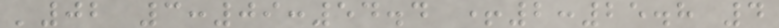'02 3:09:54.4 +2:25.8 4
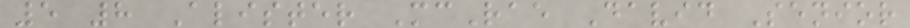5 8 Alister McRae David Senior
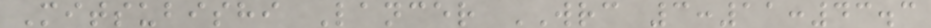Mitsubishi Lancer WRC 3:11:43.3
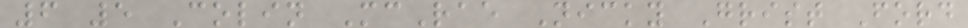6 5 Colin McRae Nicky Grist Ford
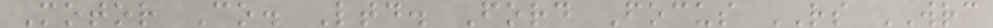Motor Co. Ltd. Ford Focus RS WRC
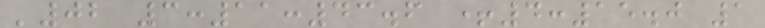'02 3:11:43.6 +4:15.0 1
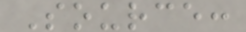Source:
